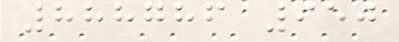888786 950
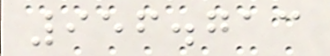956.713
